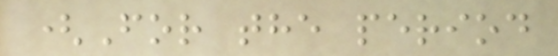(For the period
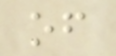of
